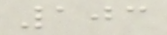103
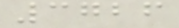3726
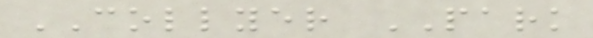COLLYER PARK
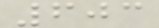603
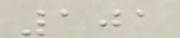101
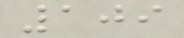109
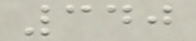340
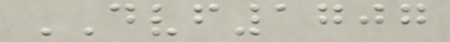DVF1707
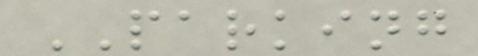PARKING
